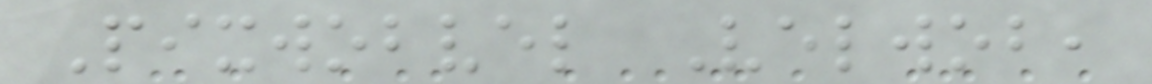Pixwobvel Velwob,
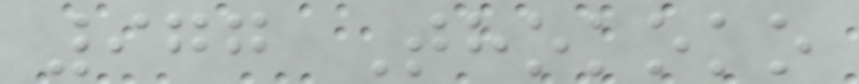977 Thokoko
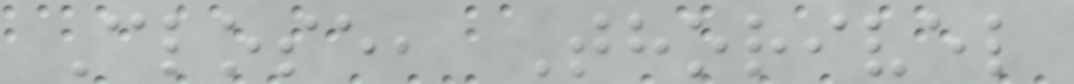Close, Thorivel
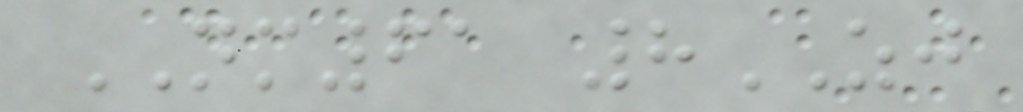NM61 8ZJ
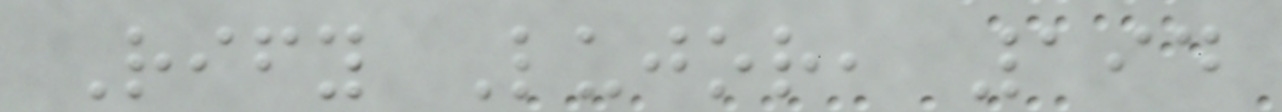Rify Lujor, 194
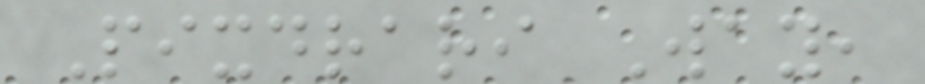Pixdrari Way,
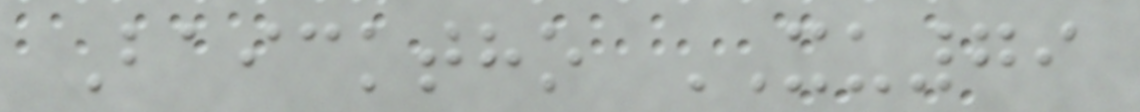Baicktho XU79
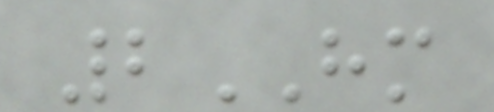2HM
